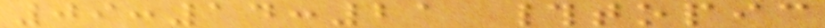09:14:21 #topic
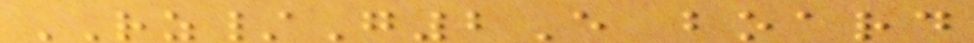RZ/G2E board
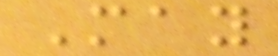May
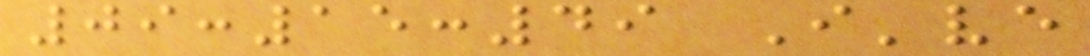09:15:49 I've
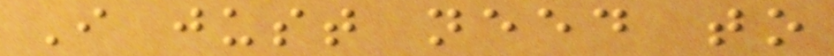I just need to
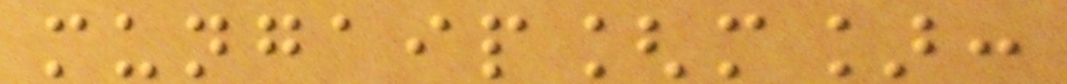mungaip[m]:
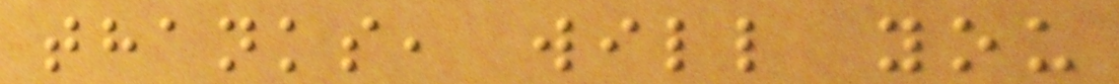thanks, will you
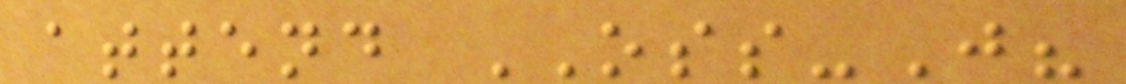attend OSS-J?
